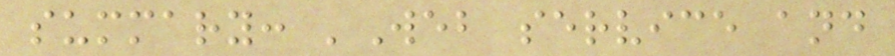summary: 'Web service and
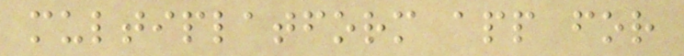multiplatform app for
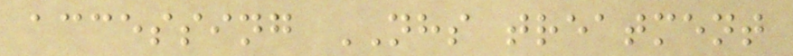accessing NHS treatment
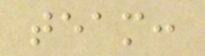team:
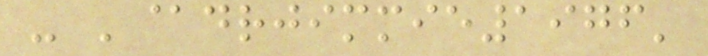- '@drjimmie1976'
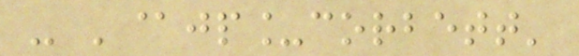- '@jp_corbett'
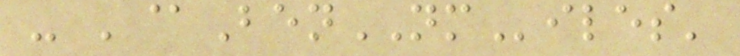- '@BenNMiles'
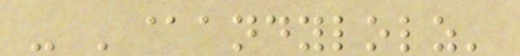- '@andylolz'
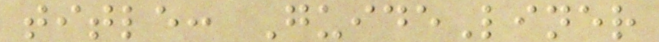title: GuideLiner
